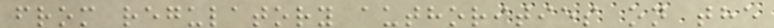from regulatory authorities on the
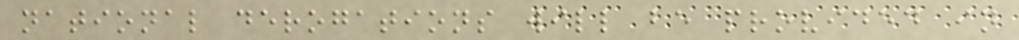national derogations will be provided in
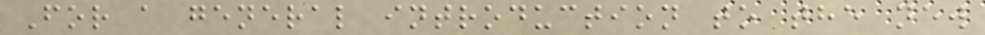For a general introduction to the new
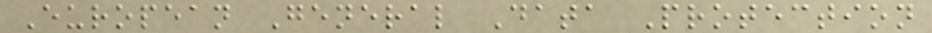European General Data Protection
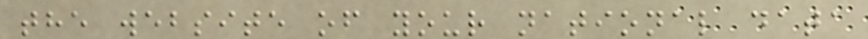the website of your national data
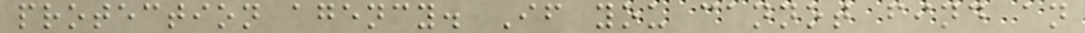protection agency. If you cannot find an
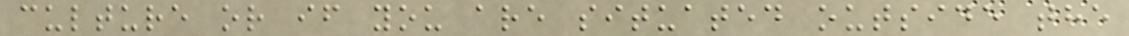culture or if you are situated outside the
